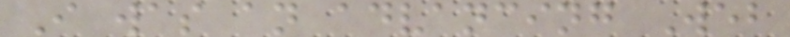I was an advancing Web
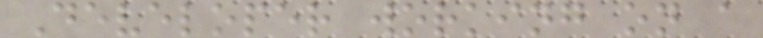Developer working on a
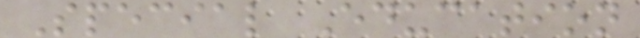Special Education
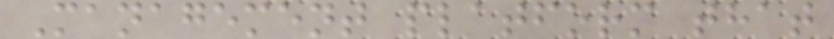Management platform that
